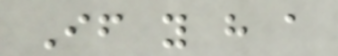If you have a
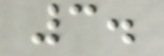3.
